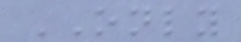ONLY
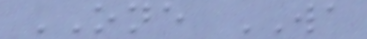ONE WA
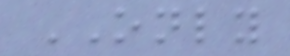ONLY
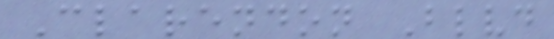Clarendon Blvd
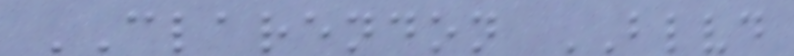CLARENDON BLVD
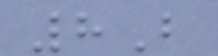8B
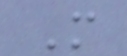M
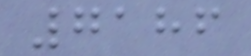7186
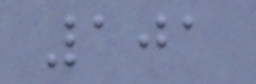101
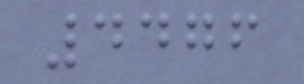4476
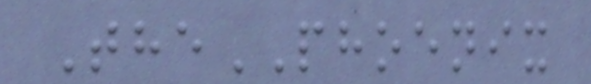ThePHOENIX
